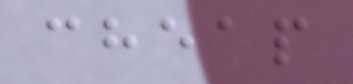cheap
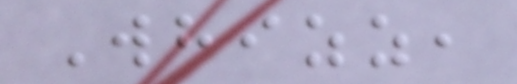Whizz,
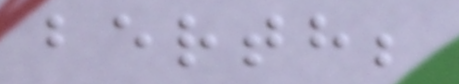berth;
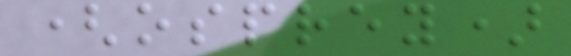(osprey)
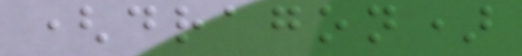(dragon)
